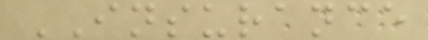INSURANCE
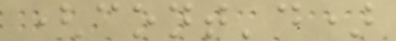(cont'd)
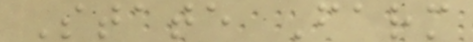State Farm
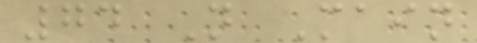74 N Main
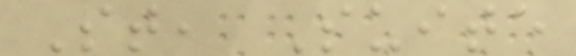St, Suite
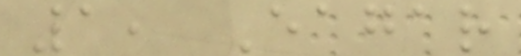1, Eagar
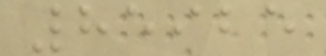85925
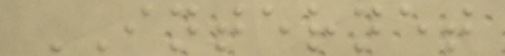INTERNET
